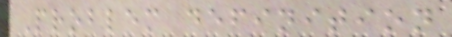Problem definition
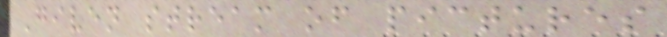Given stream of pictures
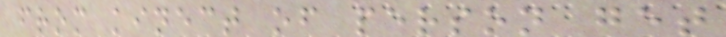from kinect of person get
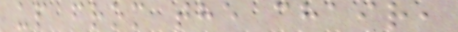up from the chair,
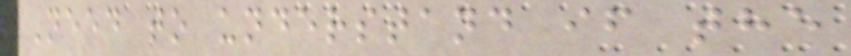Need to understand if the
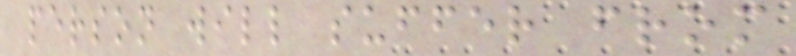person will suffer from
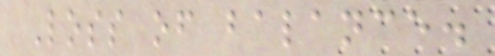Loss of balance.
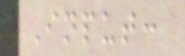Input:
